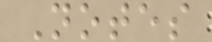Notes
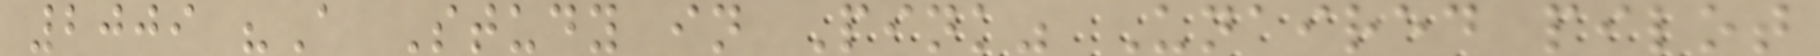2009 "A Study in Pink" Unaired pilot
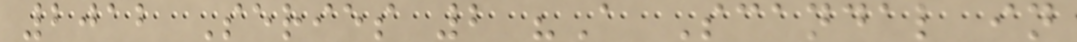2012 Series 2 "A Scandal in
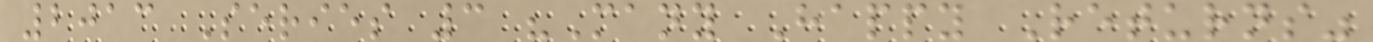2013 Series 3 "Many Happy Returns"
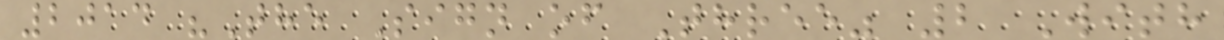2014 "The Sign of Three" 2 With
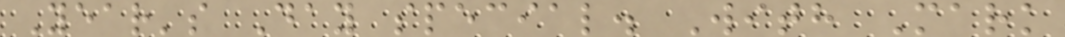Year's Day special. With Mark
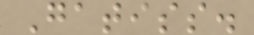Gatiss.
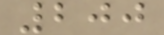200
